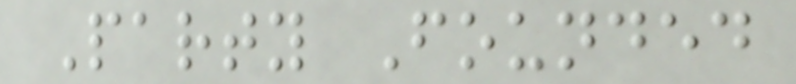Party Founded
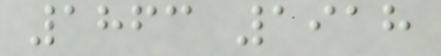1863 1918
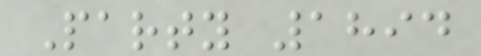Party 1894
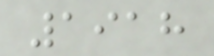1918
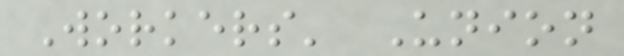Workers' Union
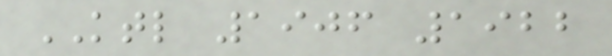KTL 1906 1922
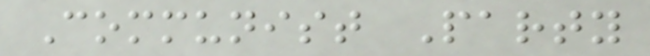Communist Party
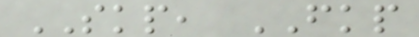SKP, FKP
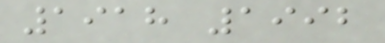1918 1992
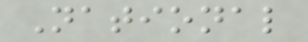National
